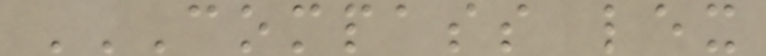COMPASS LEX
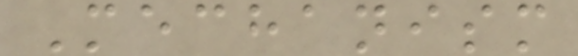Mechanism
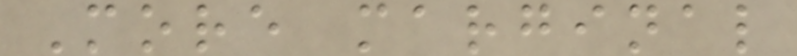More marginal
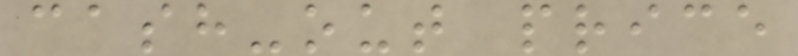cash-out price
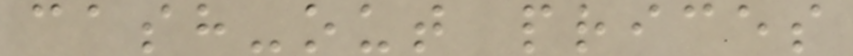cash-out prices
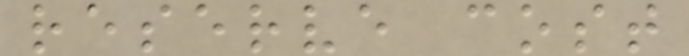reserve cost
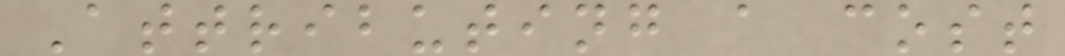Attributing a cost
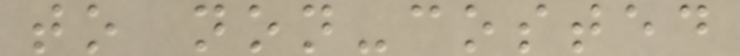to non-costed
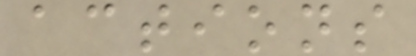actions
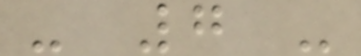- 7 -
